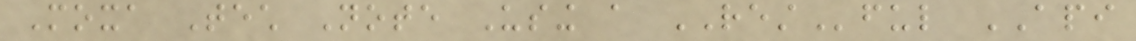Moxa Tech Note Using a RESTful API
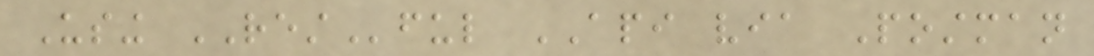Using RESTful API via Postman
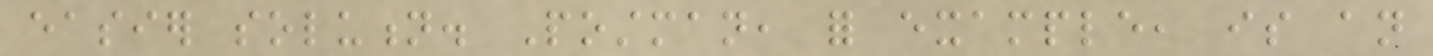easier solution. Postman, for example, is an
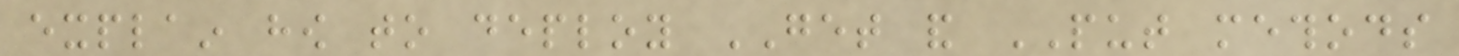explain how to deploy GET and PUT methods
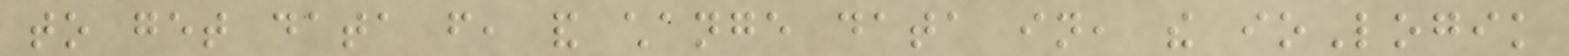to get data from, and change data in, the ioLogik
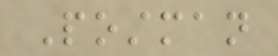Postman
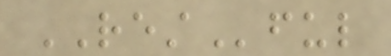RESTful
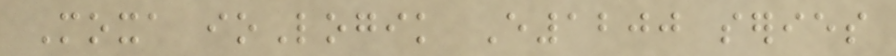Moxa ioLogik E1200 series
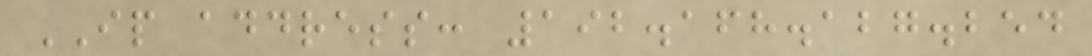IP address: 192.168.127.254
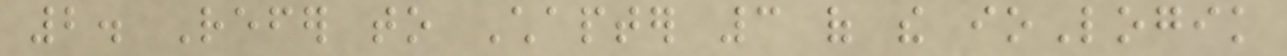2. Refer to Chapter 3 of the ioLogik
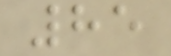85
